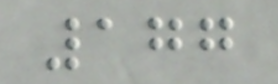177
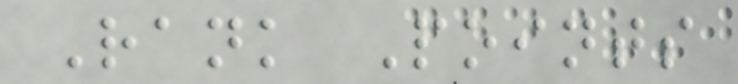Rank Points
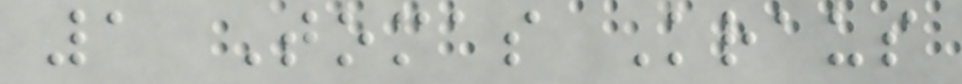1 Tomas Kraus
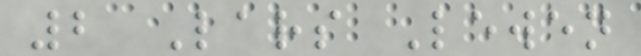2 Lars Lewen
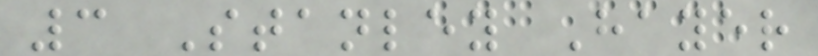3 Stanley Hayer
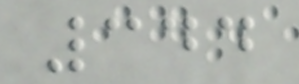344
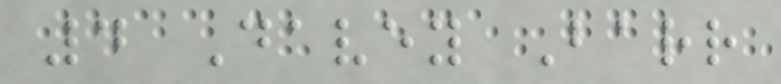4 Davey Barr
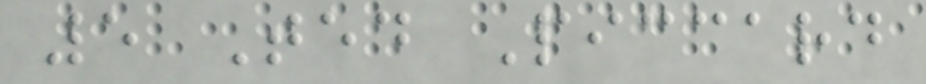5 Ted Piccard
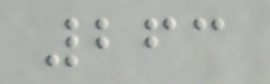263
